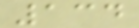134
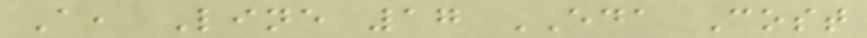A, Line 17 EDA Cost
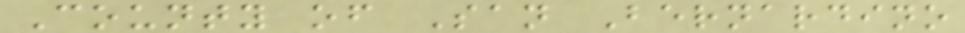County of San Bernardino
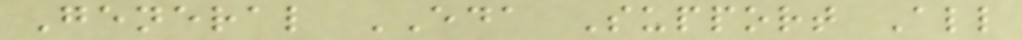General EDA Support All
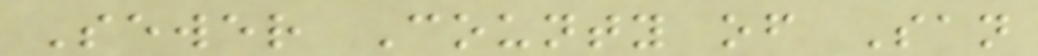Sewer County of San
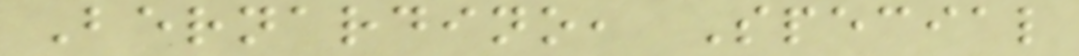Bernardino, Special
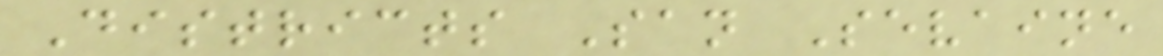Districts San Sevaine
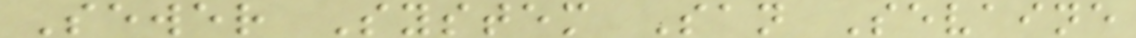Sewer System San Sevaine
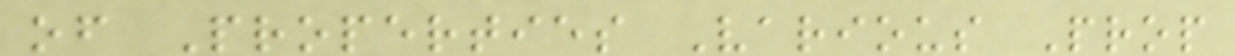of Properties Various Prop
